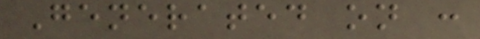Generated on :
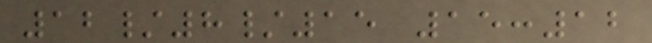12/8/15 15:12
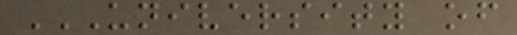UNIVERSITY OF
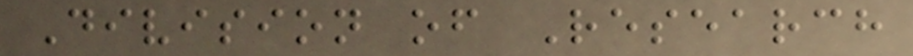Division of Research
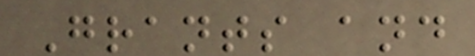Grants and
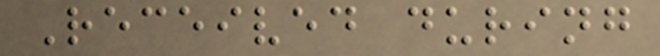Received during
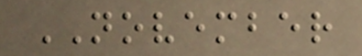NOVEMBER
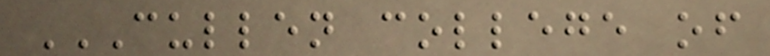CULLEN COLLEGE OF
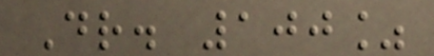Dr. 100%
